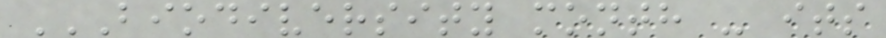BIODIVERSITY MONTH - ITS
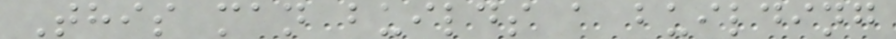This man builds a building
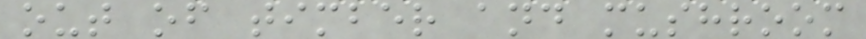out of timber and mushroom
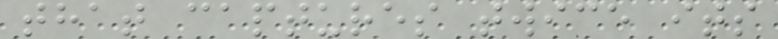that captures twice its
